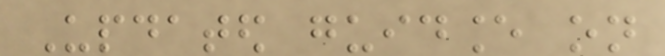Updated guidance on
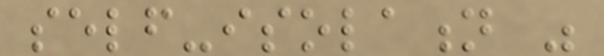self-isolation was
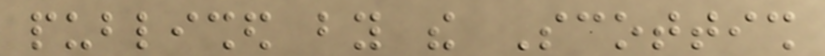published by the Scottish
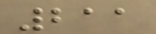211
